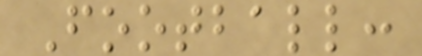Football:
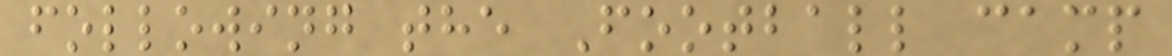following the Football camp
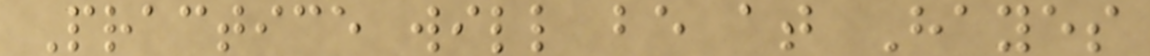Practice will be at Hayes
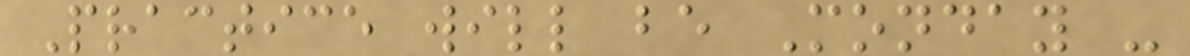Practice will be Monday -
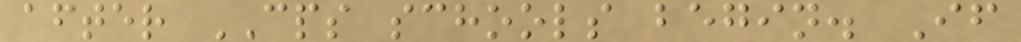after CPS schools begin. If
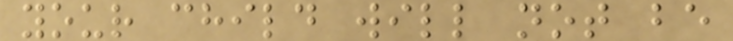your child will not be
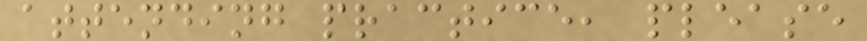attending practice, please
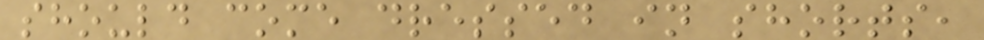should come dressed in shorts,
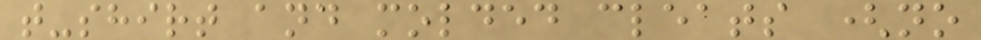t-shirt and molded cleats (no
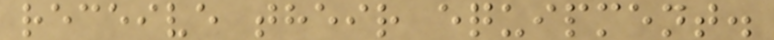receive their equipment.
